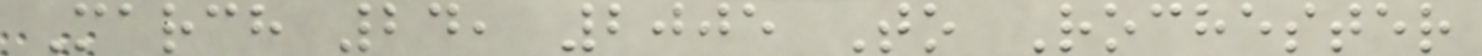March 24, 2005 To Rochester
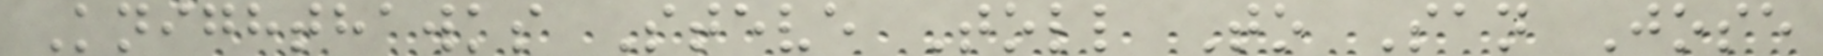Knighthawks Steve Toll To San Jose
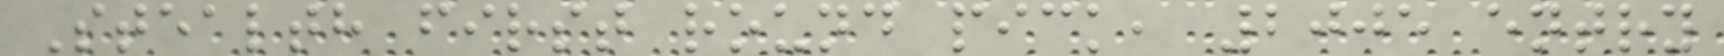Stealth first round pick, 2005 entry
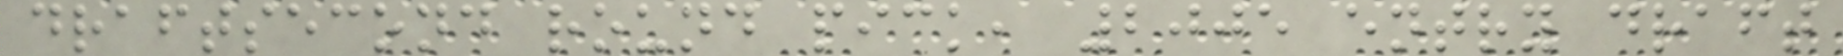draftsecond round pick, 2005 entry draft
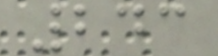243
